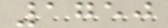1750
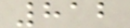812
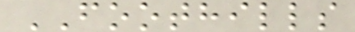FOOTHILLS
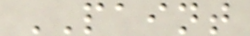PAINT
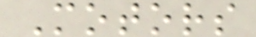Motors
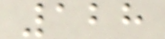128
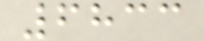6833
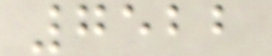7522
